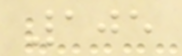105
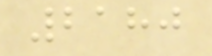2180
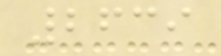2639
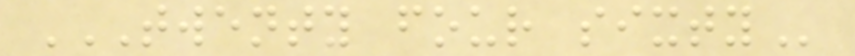TWENTY FOUR SIXTY
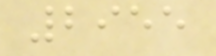2955
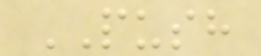PUSH
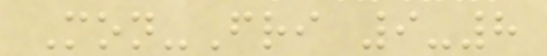Mon-Fri 9-8
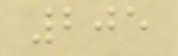205
